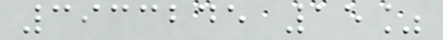3933245 15%
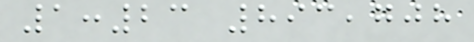1:23 893,708
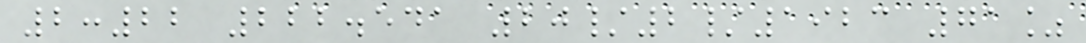2:22 222.541 20/2/1923 71%
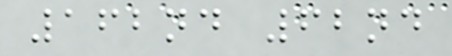162nd 62nd
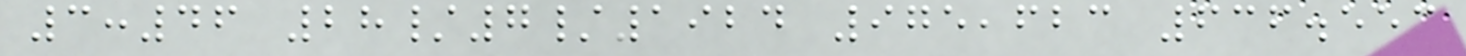3:46 28/7/1924 975,623 636.553
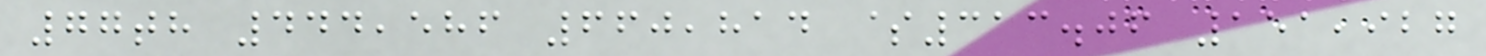77th 444,586 660,814 $313.06 151,927
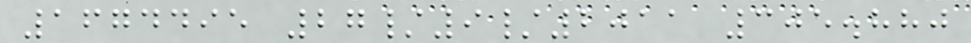1674495 27/9/2011 305.880
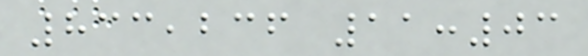833,236 11:03
